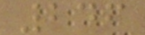246
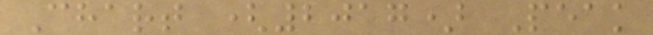Chart (2017) Peak
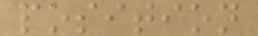position
